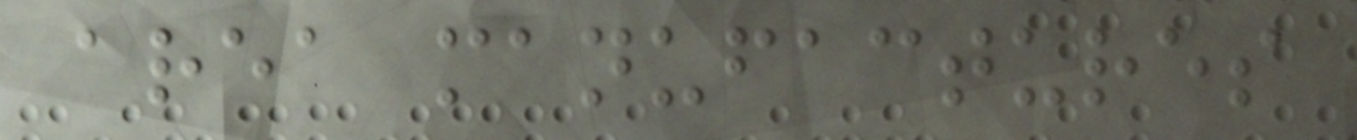area manufactures
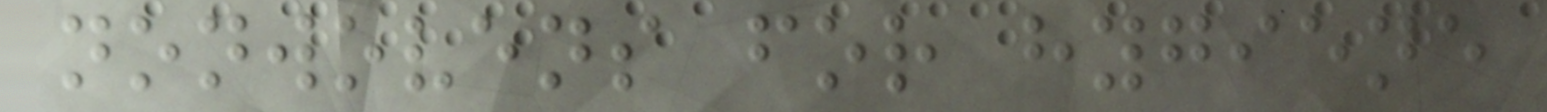nonwovens for hygiene
